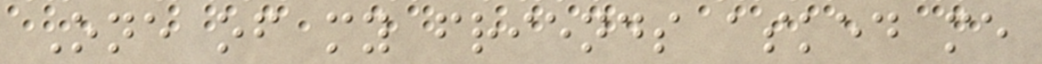One of my friends asked me
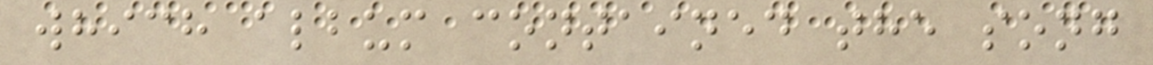which album contained the song
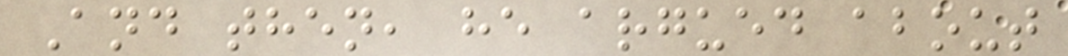And then, he argued about
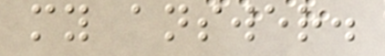my answer.
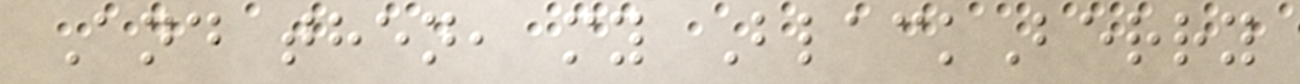And then, my BlackBerry
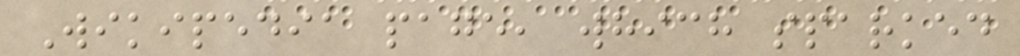Wikipedia page, which sparked
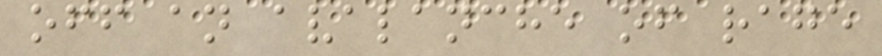off an avalanche of rage
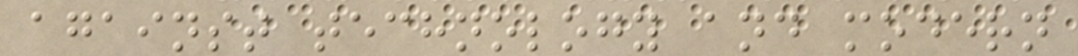against technology and modern
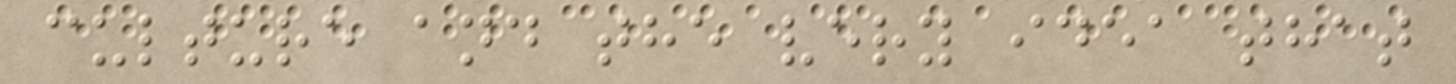culture and the very idea that
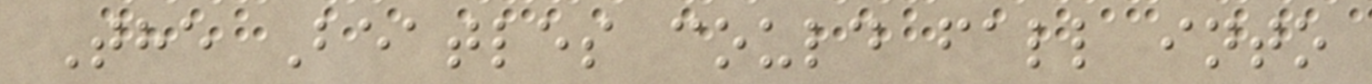The Beatles could fall into
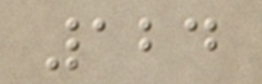124
